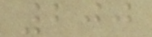200
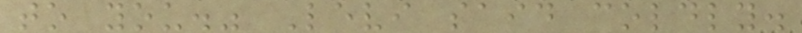to you." Levi said coldly.
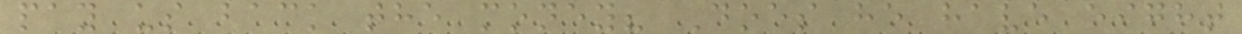pay us back the money? Does he have eight
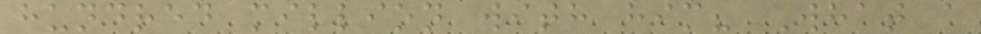hundred million with him? What a
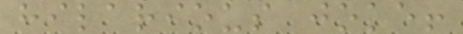hilarious joke!
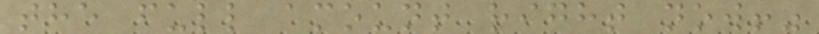the full amount right now!"
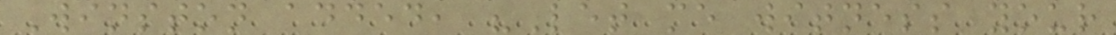Winston added, "Let me witness your
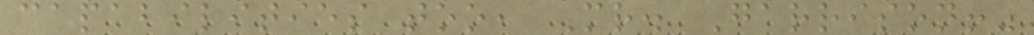capabilities too, Mr. Garrison!"
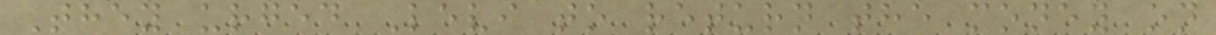They urged Levi to return the money on
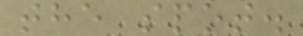the spot.
